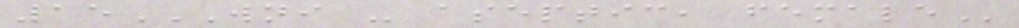15WNI - ASEPTIC, FEMALE
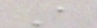A
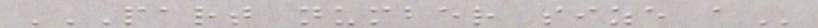PART NUMBER SIZE A
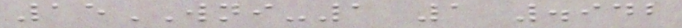15WNI-1 1 .942
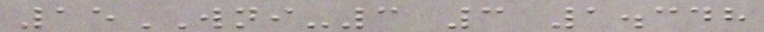15WNI-3 3 1.348
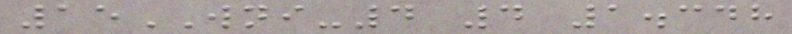15WNI-4 4 1.348
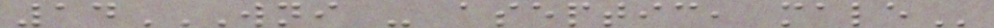14WNI - ASEPTIC, MALE
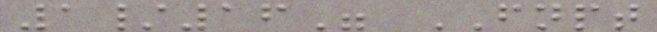1/16" FNPT
